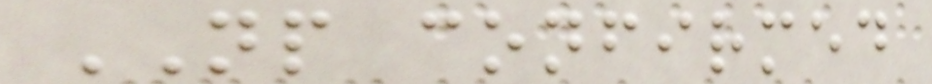NP confirmed
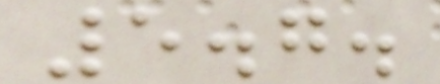5.7.
